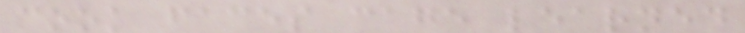cook faces cage learned
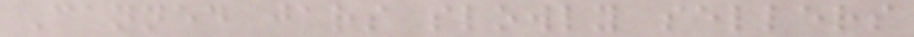Canned jars slowly sellers
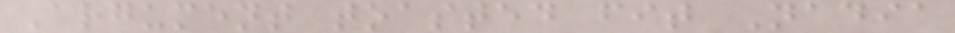Argument toasted fit Nadia
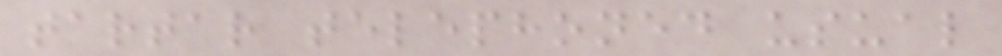tartar telephoned usual
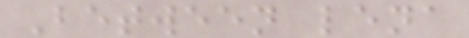Between lena
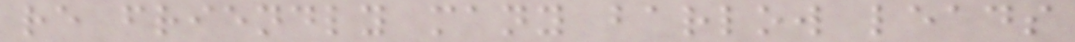re friendly many barlow leads
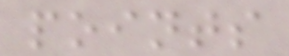points
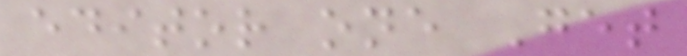editor one Get
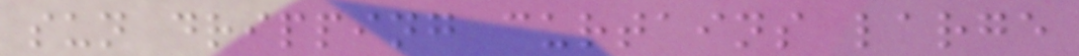sun dripping curtains large
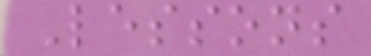Lessons
